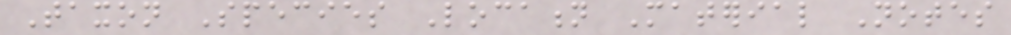Taxon Species Location Material Notes
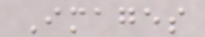Images
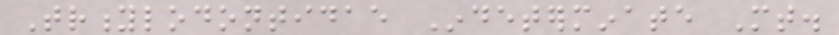Tritylodontidae Indeterminate Mt.
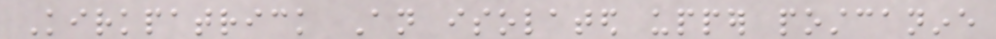Kirkpatrick An isolated upper postcanine
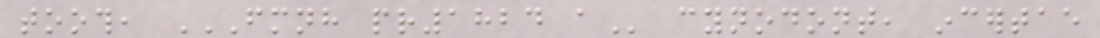tooth, FMNH PR1824 A cynodont, incertae
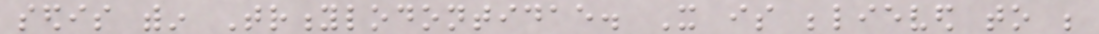sedis within Tritylodontidae. It is believed to be
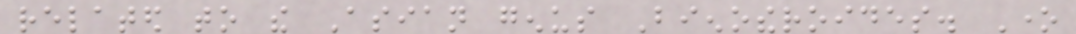related to the Asian genus Bienotheroides. One
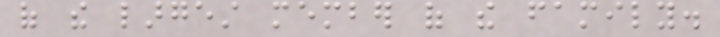of the largest member of the family.
